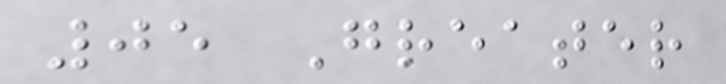05 Greater
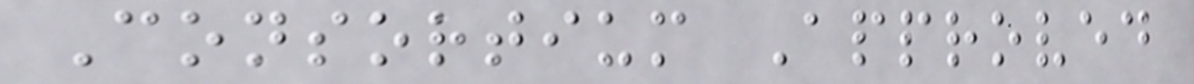Consortium Approved
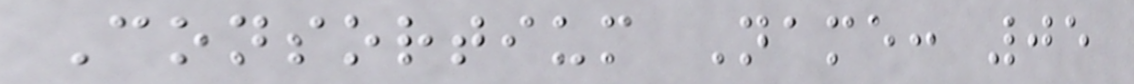Consortium Name: 05
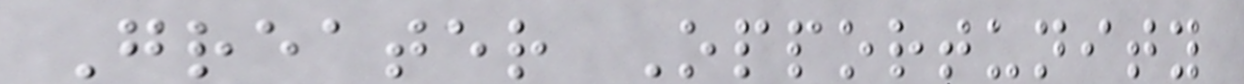Greater Opportunity
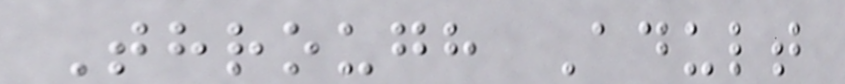Through Adult
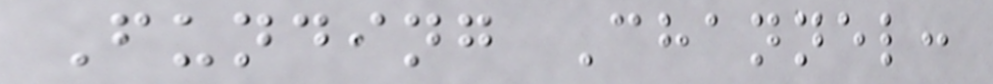Funding Channel:
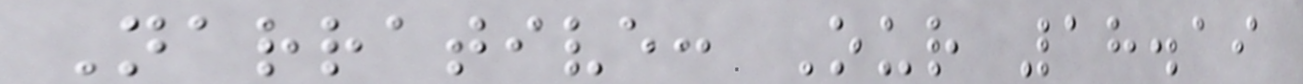Narrative: Our 18.19
